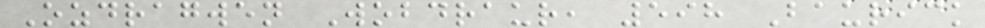Ozdragwen Wobdraur, 598 Baurick
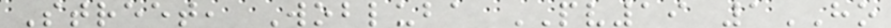Street, Wobluba PV19 1HO
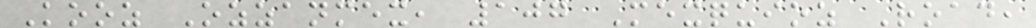Kooz Ozzanmex, 107 Mexquioz Road,
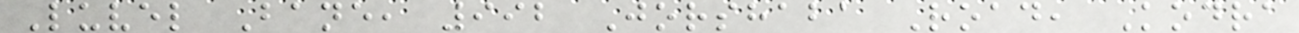Luvel Bane, 992 Jorshaba Road, Kodra
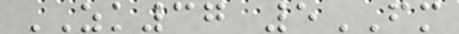ZK37 5FM
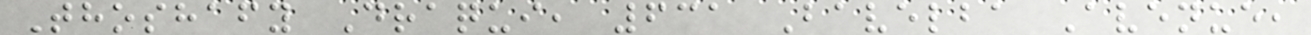Thoshafy Draqui, 631 Bavelba Avenue,
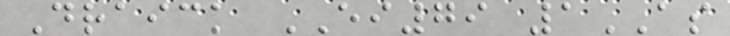Draick EI79 1AS
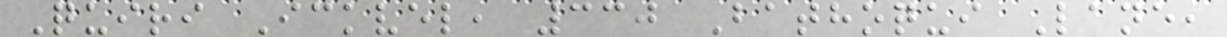Quiri Ickvel, 330 Bathoqui Lane,
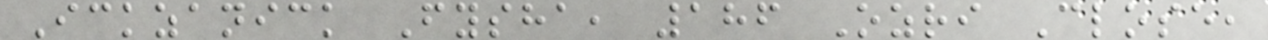Ickzanick Fysha, 186 Ozri Close,
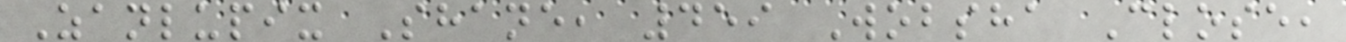Zanlupix Shane, 459 Wobsha Close,
